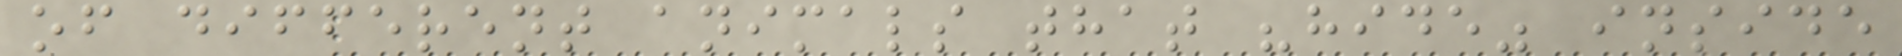of different animals that "hide" inside
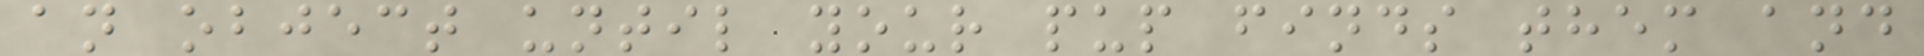an object until your pup finds them and
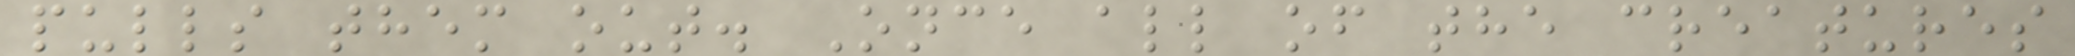pulls them out. Once all of the creatures
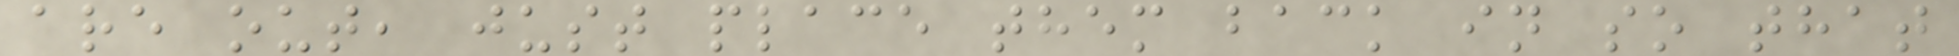are out, just place them back in so that
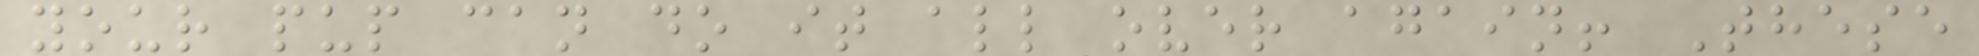your pup can do it all over again! These
